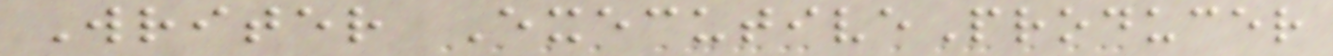Writer ExecutiveProducer
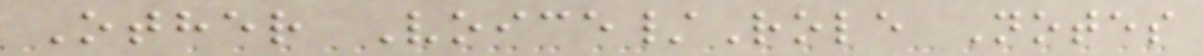Other Voice/Role Notes
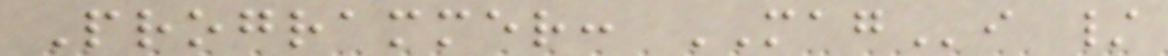Programmer: MAGi /
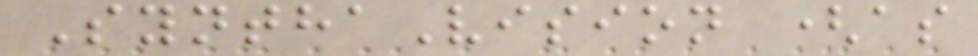SynthaVision (as
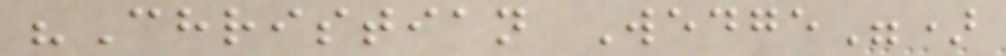"Christian Wedge")
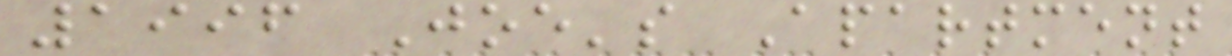1996 Joe's Apartment
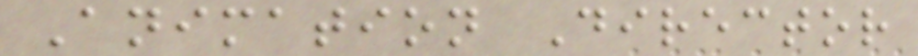Animation Director
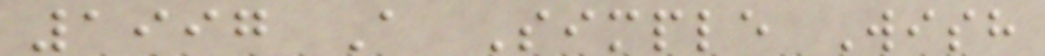1997 A Simple Wish
